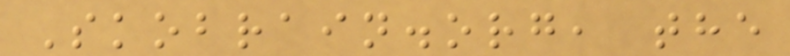Skobrain.org, the
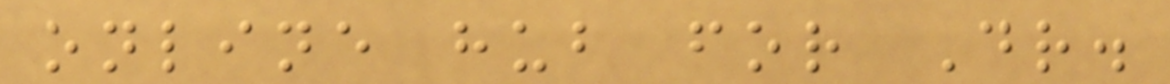online hub for Dr.
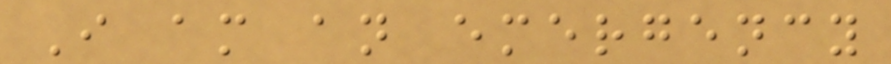I am an emergency
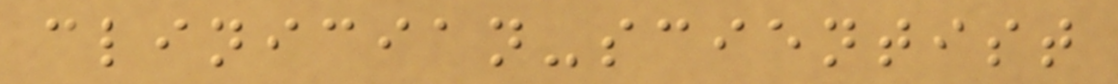clinician-scientist
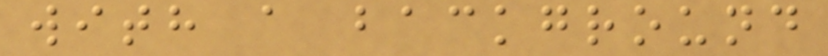with a background
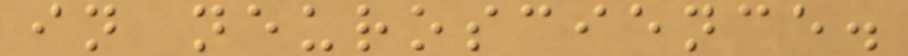in neuroscience.
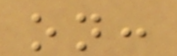on:
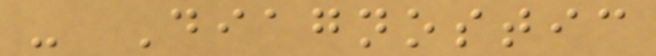- Diagnostic
